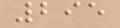295
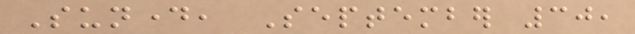Sunday, September 30,
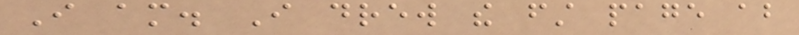I am. I drew the first page about
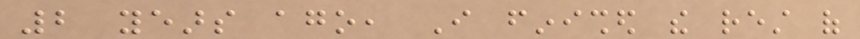2 years ago, I finished the rest of
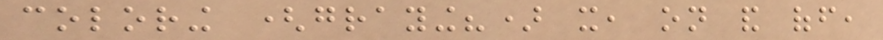coloring (graying?) it, on and off,
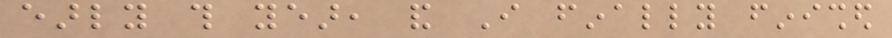early this year, and I finally finished
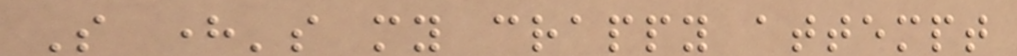So here's my crappy attempt
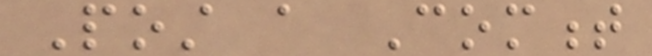Post a Comment
